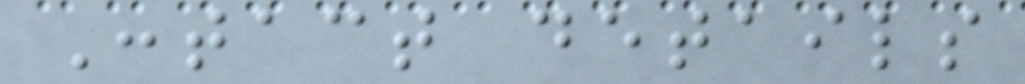Contact details
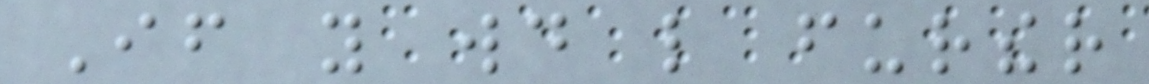If you would like further
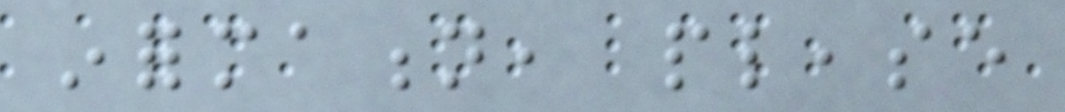information, please
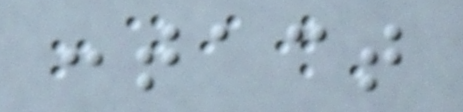contact
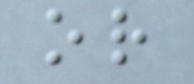or
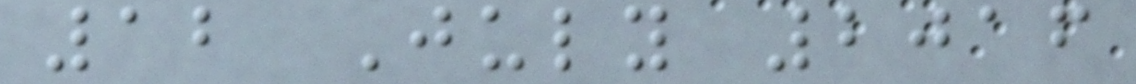12 July 2016
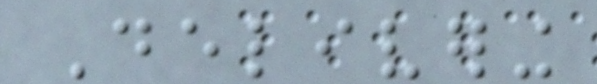Delivering
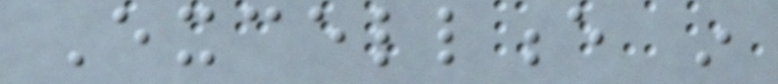Excellence in
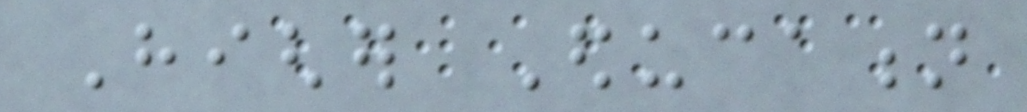Higher Education
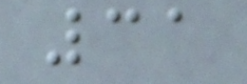31
